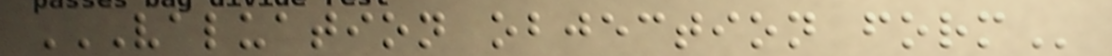VALUATION OBJECTION FORM
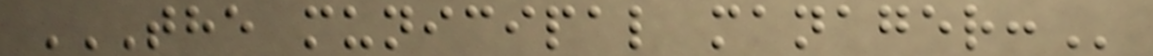THE MUNICIPAL MANAGER:
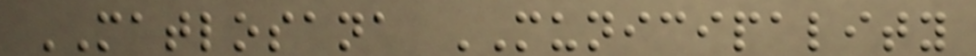MATLOSANA MUNICIPALITY
